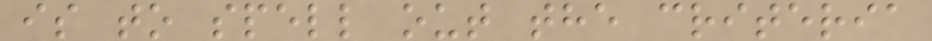is to spell out the criteria
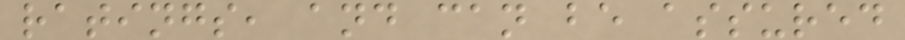ratings, and can be assured
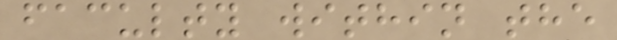faculty within the
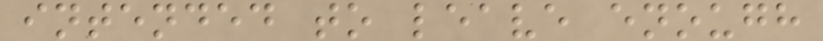intended to leave enough
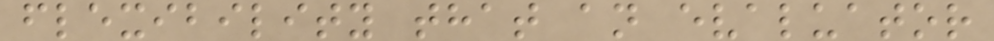flexibility that an evaluator
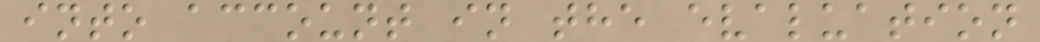into account in the evaluation
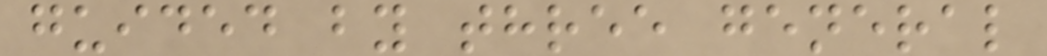guided by three general
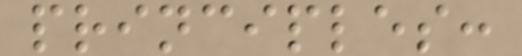principles:
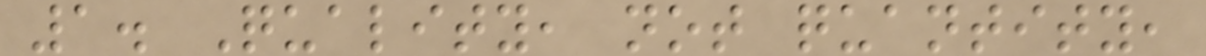1. Quality, not quantity,
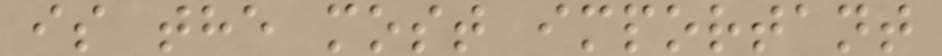is the most important
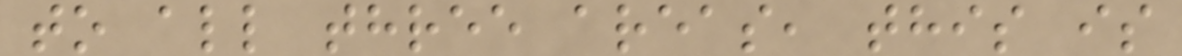to all three areas, this is
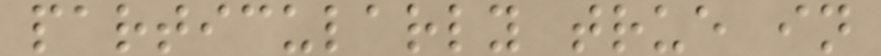particularly true in
